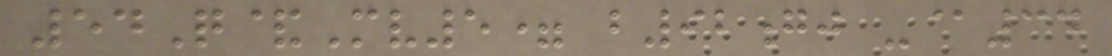54Q&Mv5= b92gj -@34
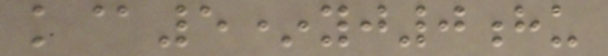k@5*yj0hu
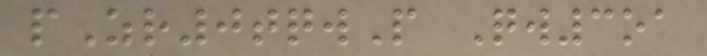pZr0tqwP Qw3oa
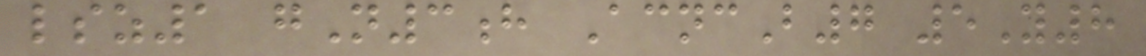lsz1 gN3h AcncB7 5Y8
